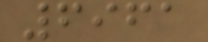6961
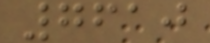7610
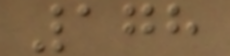178
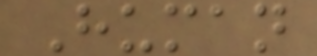Human
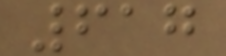617
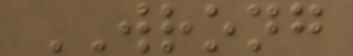WRONG
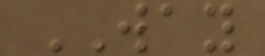WAY
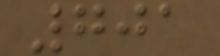701
